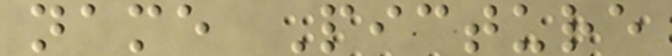name Picture
